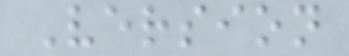Version
